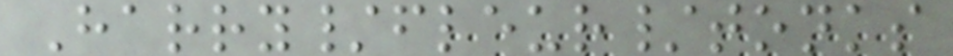Harry/fleur/tonks
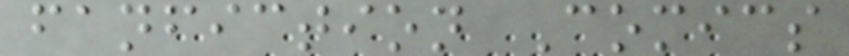fanfiction Comics
